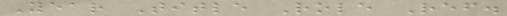Year Title Role Ref.
